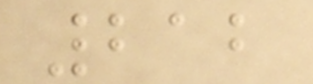212
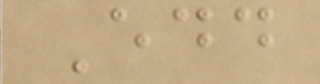Edd
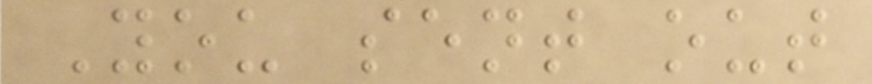You sent out
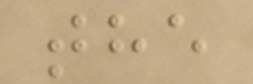the
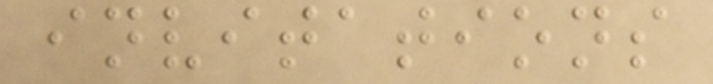invitations
